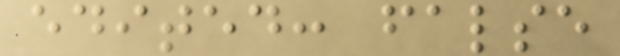edited: false
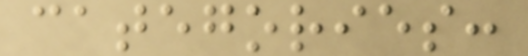categories:
